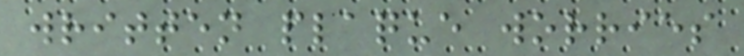written plaque worries
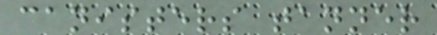canisters tanner
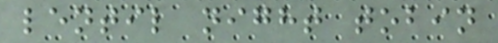lentil night tobin
